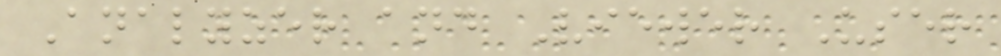Analyzer and Viewer User
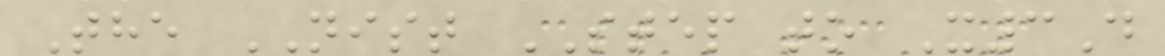The NIST STEP to X3D
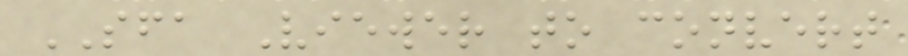SFA Viewer to convert
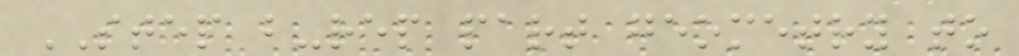STEP b-rep part geometry to
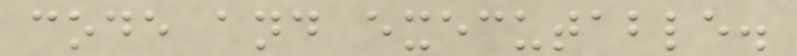code and executable.
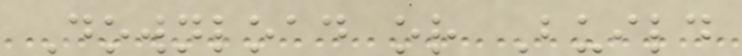Download or Build
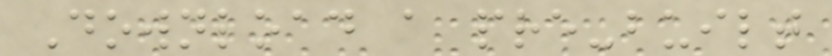Download a pre-built
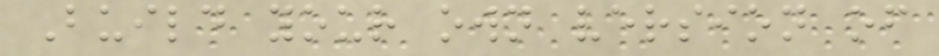Build your own version of
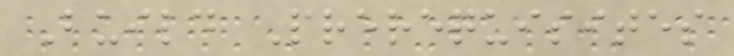Build Prerequisites
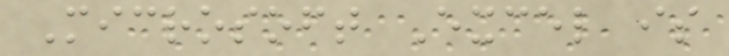Microsoft Excel is
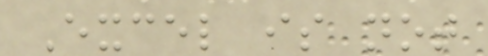Excel is not
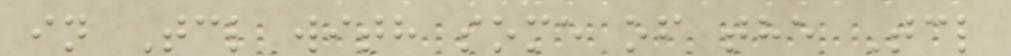in Tcl with some of the Tcl
